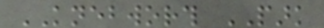KNEBWORTH PARK
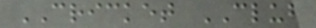CRICKET CLUB
